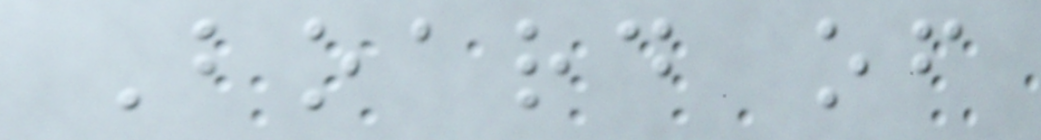Board of
